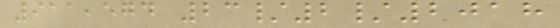911,574 23/2/2018
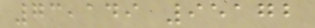73,149 95172
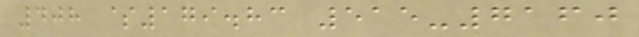408 $179.83 515-7160
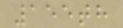155th
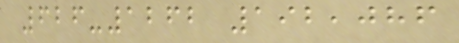626-1262 192,086
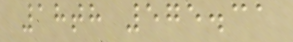18th 575.31
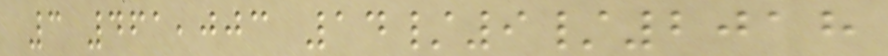3 461,003 14/9/2018
